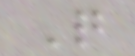Q
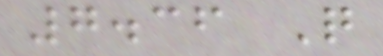7.36 Q
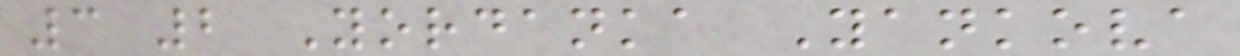3 2 Yordanka Yankova
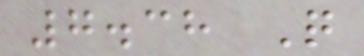7.38 Q
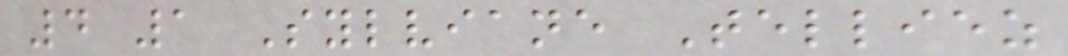4 1 Sylviane Telliez
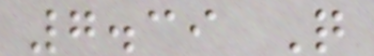7.39 Q
